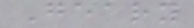Geary
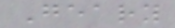Geary
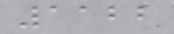1122
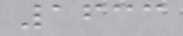1633
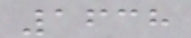1638
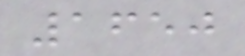1650
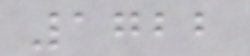1722
